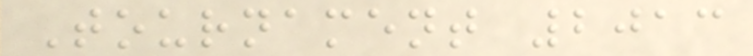Tournament 2013
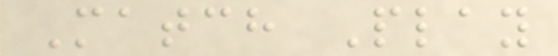Match Play
